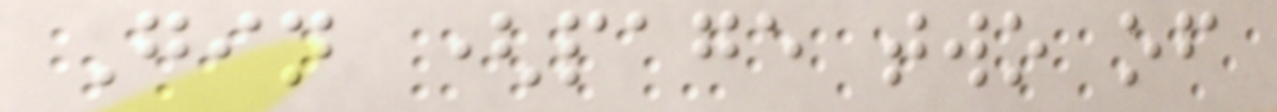Gin (page two of
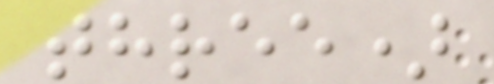three)
